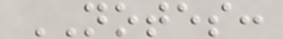NOTES:
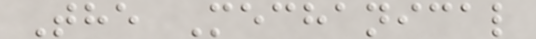The Mechanical
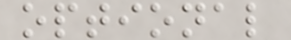optional
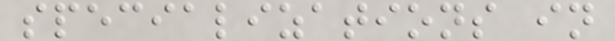specializations in
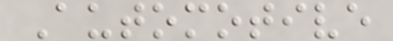Automotive
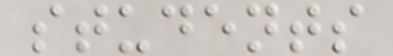students
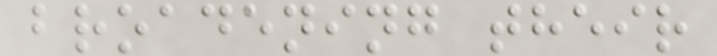broadening their
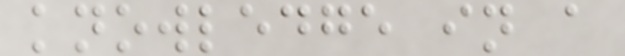knowledge in a
